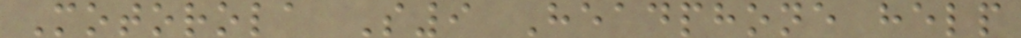Motorola S9 Headphone help
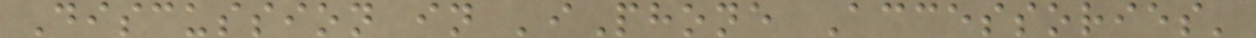Discussion in 'iPhone Accessories'
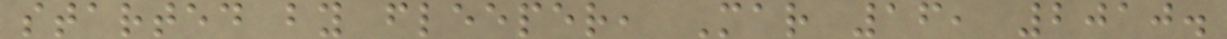started by fleeper, Mar 16, 2010.
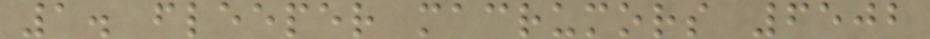1. fleeper macrumors 6502
